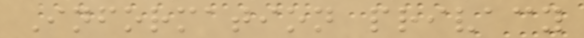Information privacy
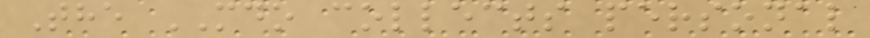The MDO collects personal
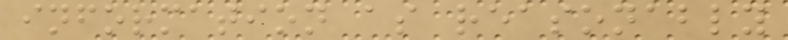information as reasonably
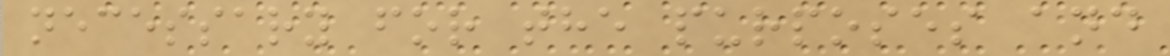necessary for the purposes and
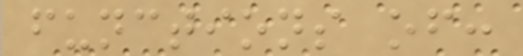functions of:
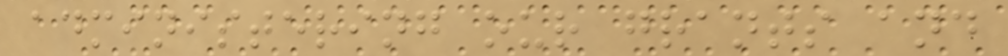administering our grants and
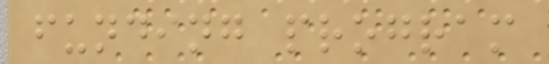funding program
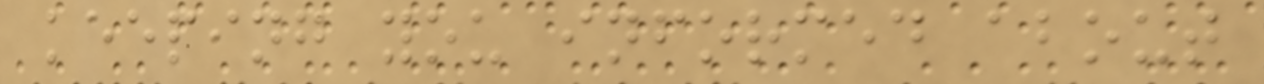keeping you informed about
